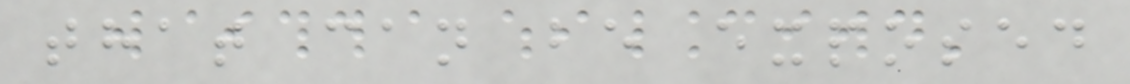that can be exposed
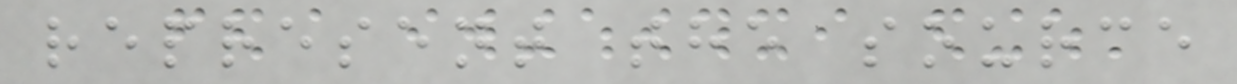represent the source
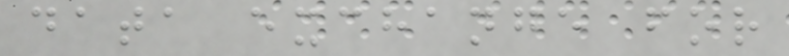data exchange for
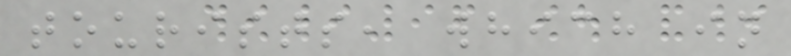tourists, which in
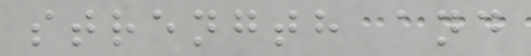strength and
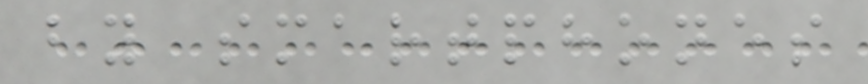by smartphones
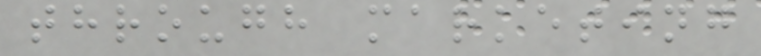through marketing
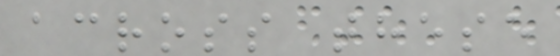across these
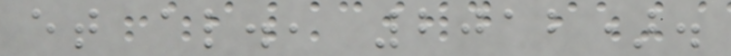et al., 2012).
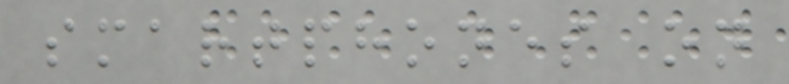smartphones on
